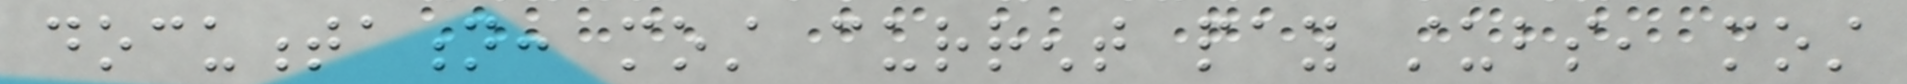documentation: most current pay stubs, most
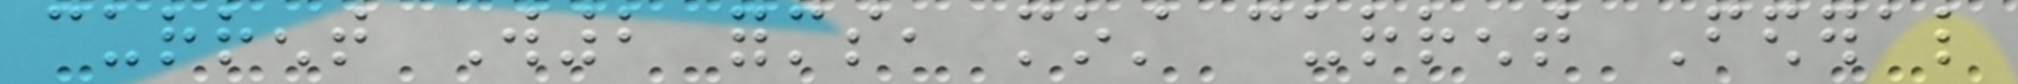current W2 forms, most current Federal
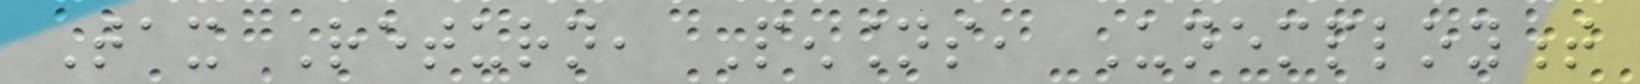Tax Return, Pensions, Unemployment
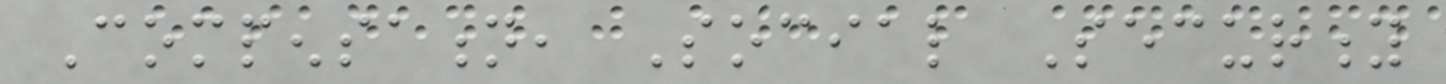Compensation, Social Security
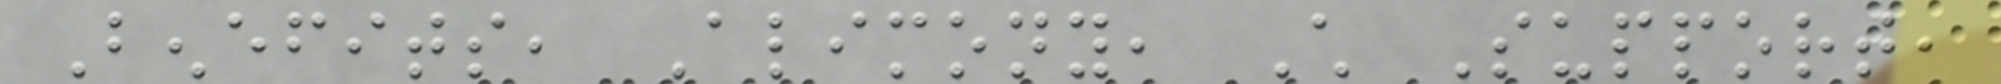Benefits, Alimony, Child Support,
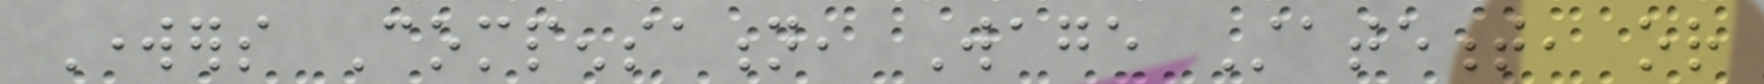Workers Compensation, Wage Statement, or
